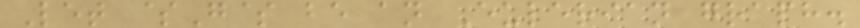Let $G$ be an Eulerian graph.
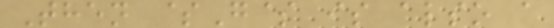Then $G$ is also a
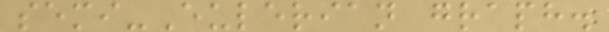semi-Eulerian graph.
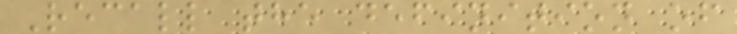Recall the definition of
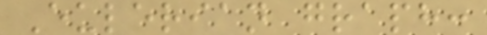Eulerian graph:
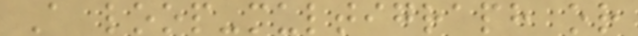A loop-multigraph or
